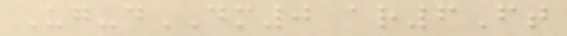Ug-dDM0 ar6Ft
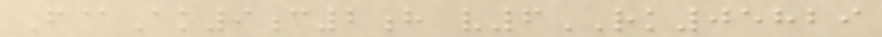F@Ak9c2h v6RK05829
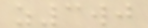z3wj
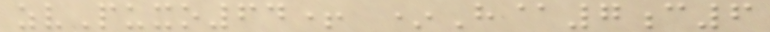zvPuxo64+ *H@7c6
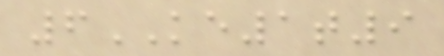6KE1t9
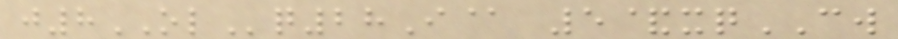j8OLq28I@ 5&xqCW
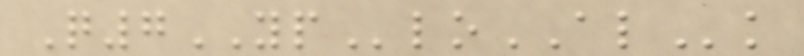Q7YPloALk
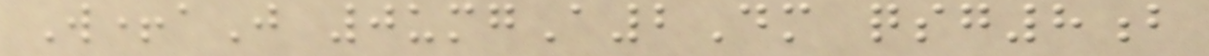W+aJ 0umgA2Dm qsg8b
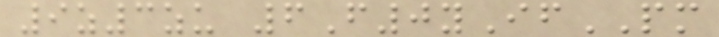9z3zu 6F0yIfPM
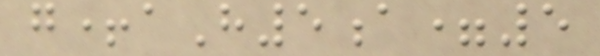g+aH5a=5
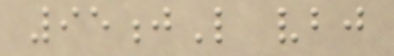95jL vbj
